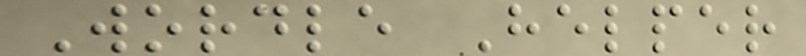Wordle Helper
